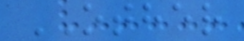OTHER
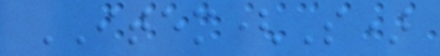ITEM(S)
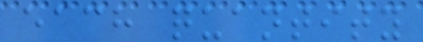each quantity
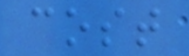cost
